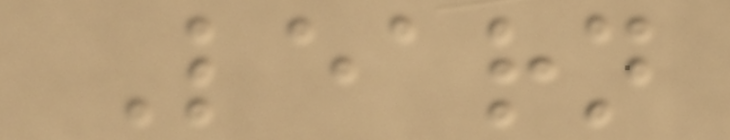Learn
